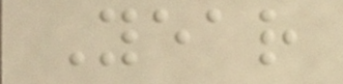Year
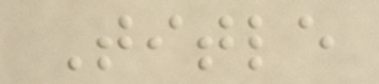Title
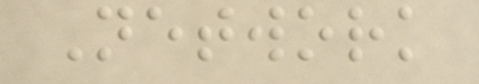Network
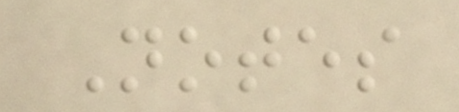Notes
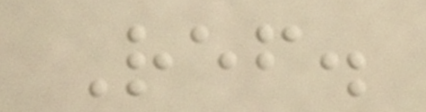Ref.
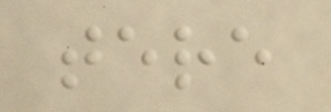tere
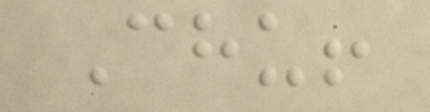Chu!
